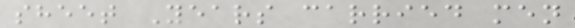sheet Years carried men
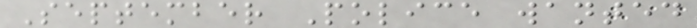September Police wanted
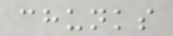chunks
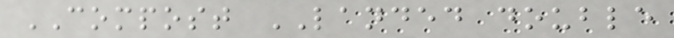COMPOST LANDED double
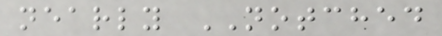nearly NOTCHED
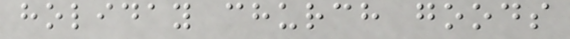holiday church goods
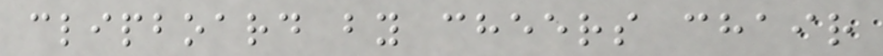clipboard by cheers chair
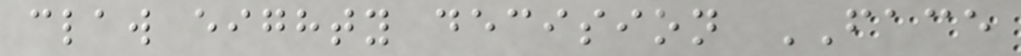claw eighty decision FACE
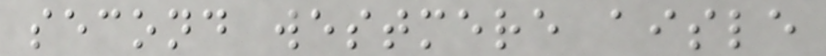second westmere aisle
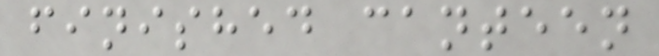finished canteen
